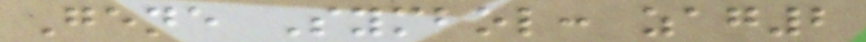Gene Symbol: zag2
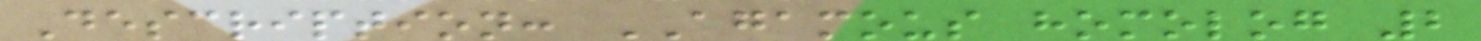Description: AGAMOUS homolog 2
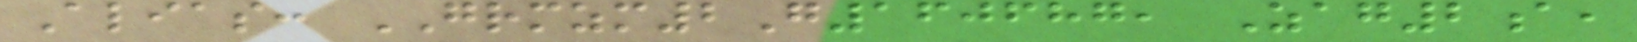Alias: GRMZM2G160687, Zag2a,
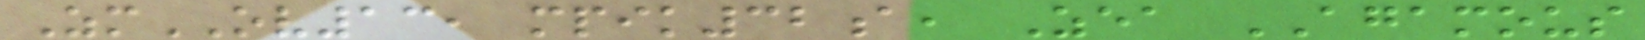ZmOV13, mpik32a, Zea AGAMOUS
